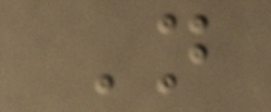N
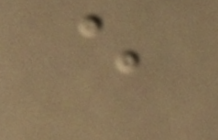e
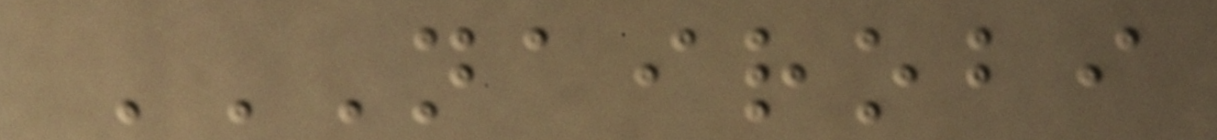NAIROBI
